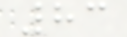83
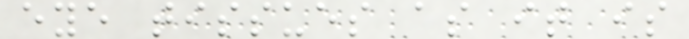eye tissues as it is
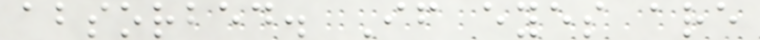absorbed. If eyes are
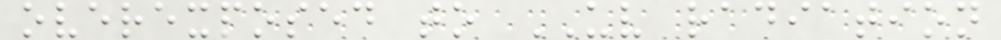overexposed to UV radiation
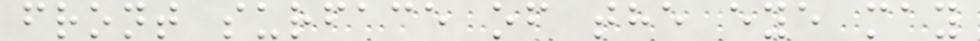front surface of the eye may
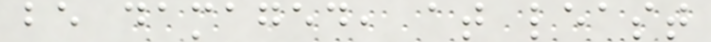be damaged, at least
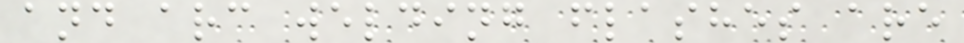and arc welding flashes are
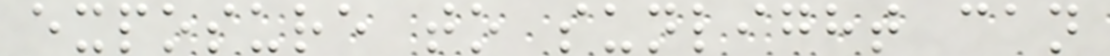exposure to sunlight can
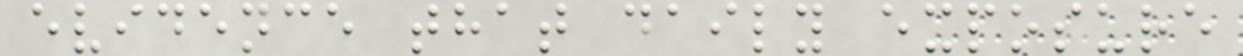evidence that daily exposure
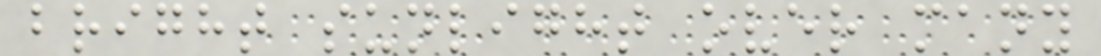bright sunlight over many
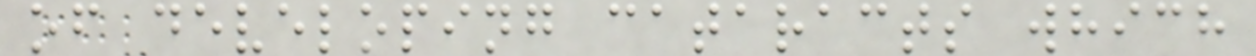of developing cataracts which
